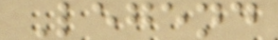Legend
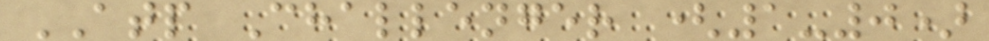ATP Challenger (1-0)
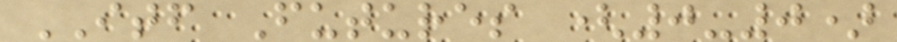ITF Futures (0-0)
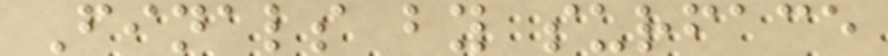Finals by surface
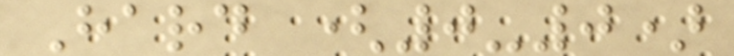Hard (0-0)
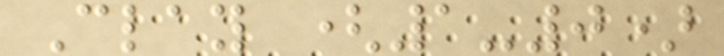Clay (1-0)
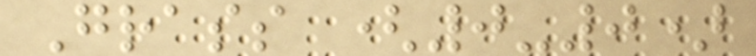Grass (0-0)
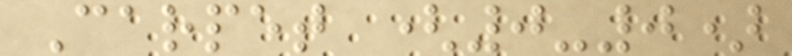Carpet (0-0)
